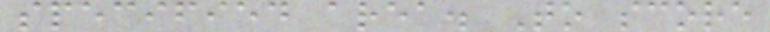specified area. To score
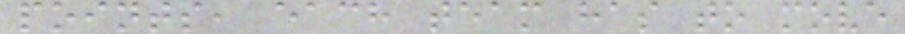points, each team has to move
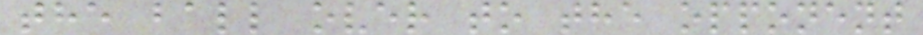the ball over to the opponent
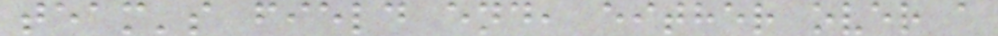team's field end, either over a
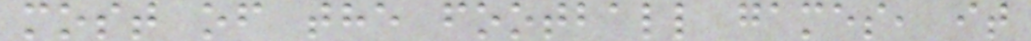most of the football games, it
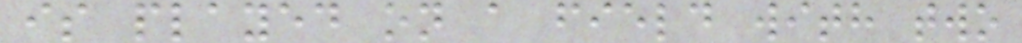is played on a field with two
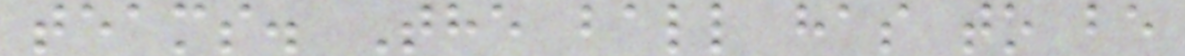teams. The ball has to be
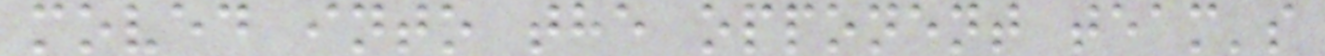moved into the opponent team's
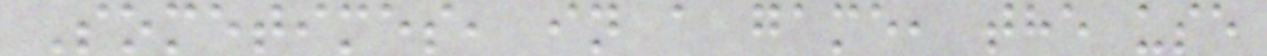Sometimes, in a game, the use
